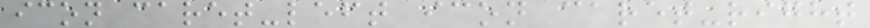icon caret-left icon caret-right
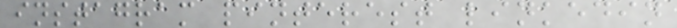instagram pinterest linkedin
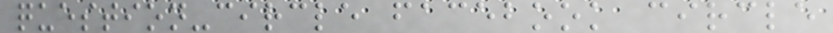question-circle facebook circle
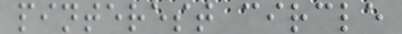pinterest circle
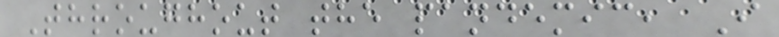Throughout the pandemic, I
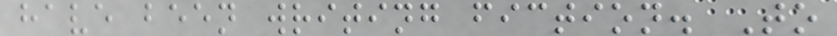have been writing fiction. To
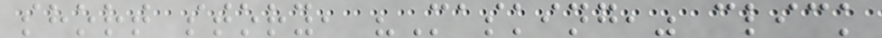short story, "Masking," click
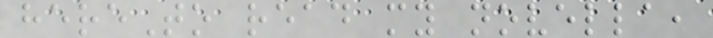hereTo read my novella,
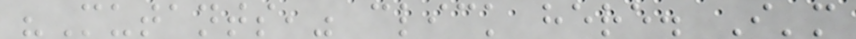"Mutants," click here. I'm
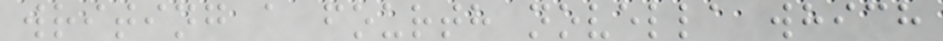writing a fourth novella which
